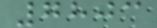7803
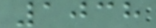1038
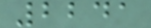2241
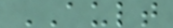AULT
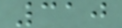310
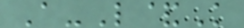A-L&K
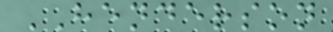HENDERSON
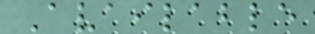Available
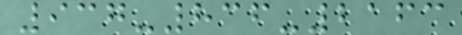937-836-2163
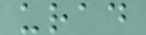urad
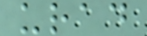urad
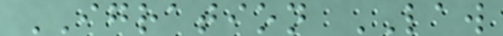IGRATION LAW
